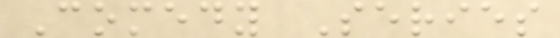Comedy Series
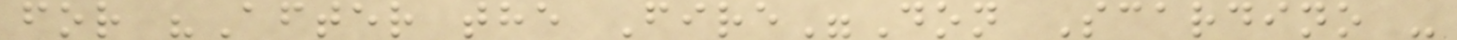for "After the Fire"Don Scardino -
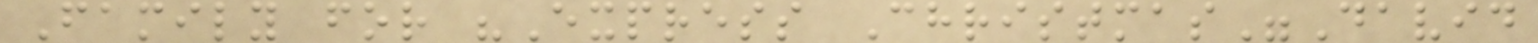Family for "Express Christmas"David
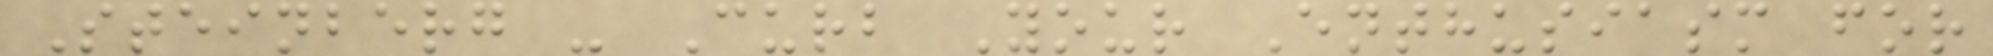Steinberg - Curb Your Enthusiasm for
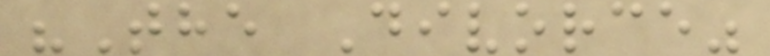"The Divorce"
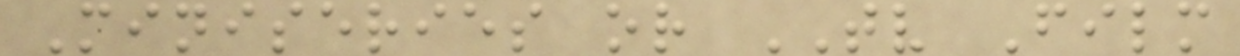Miniseries or TV Film
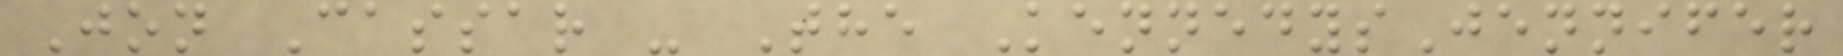Jon Cassar - The KennedysJennifer
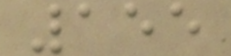155
